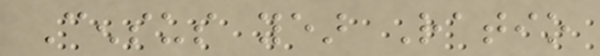Census year Ratio
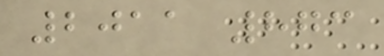2011 873
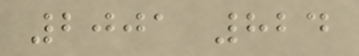2001 824
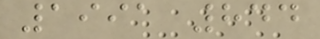1991 844
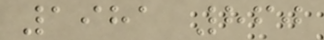1981 860
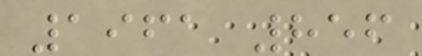1961 856
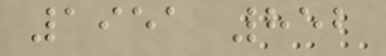1951 852
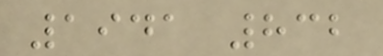1941 832
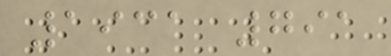1931 791
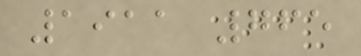1911 765
